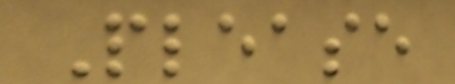Please
